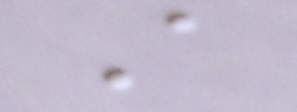A
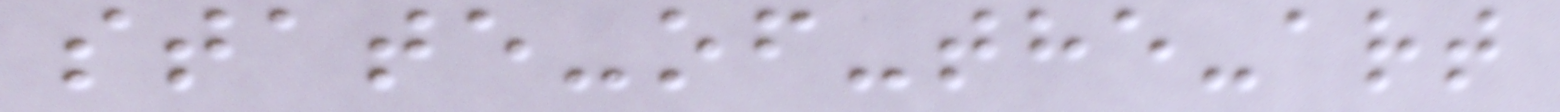state-of-the-art
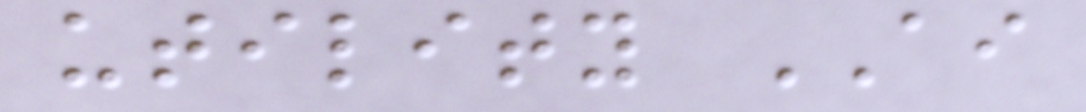utility AI
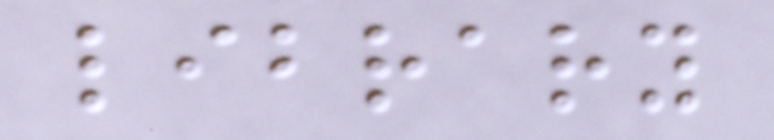library
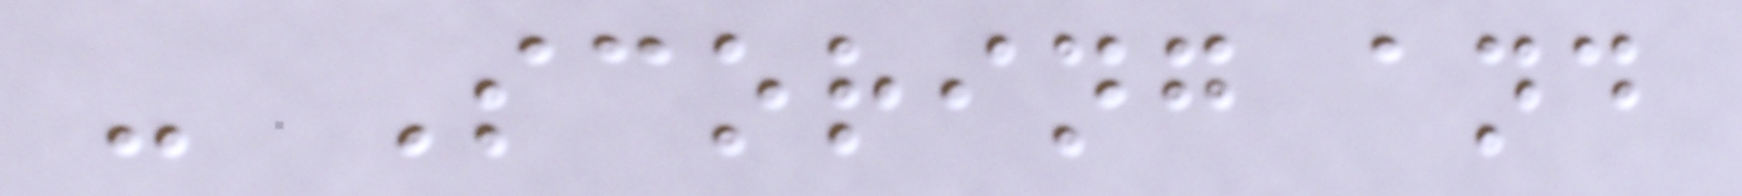- Scoring and
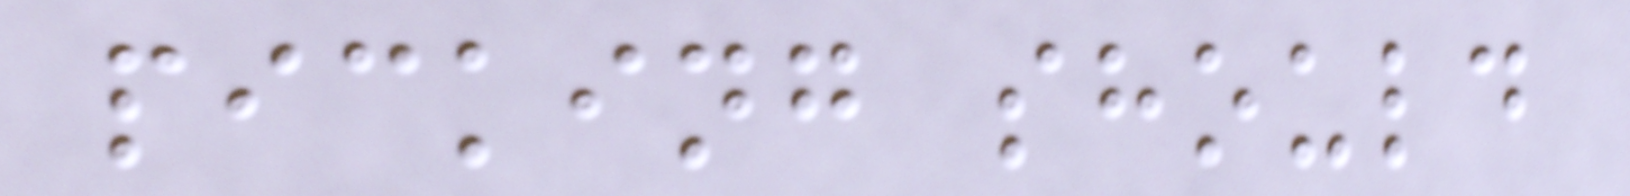picking should
